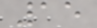15
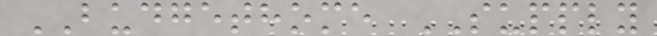BUDGETHOME SUPPLY
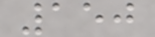150
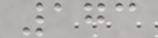173
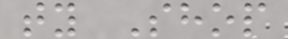ty Shop
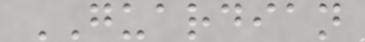GUARDIAN
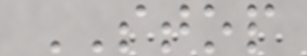STOP
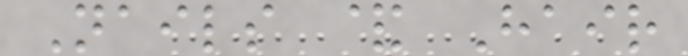Nails & Hair
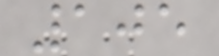105
